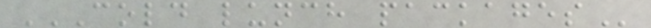COLD LUNCH PACKAGES
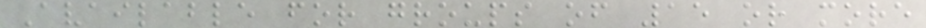Available for groups of 15 or more
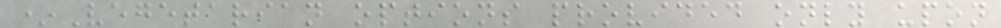*Vegetarian options provided only upon
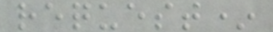request*
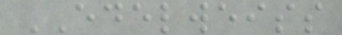EDELWEISS
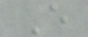E
